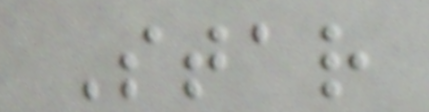Star
